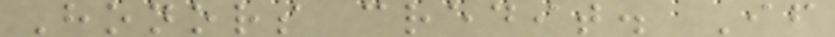Honors credit. If
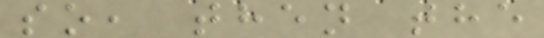so, then the
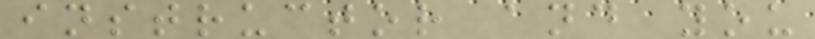instructor and you
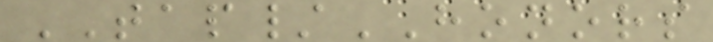TAP/HONORS
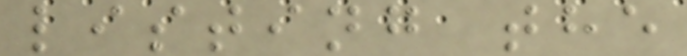listing the
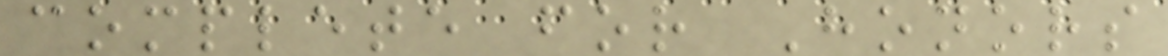complete for Honors
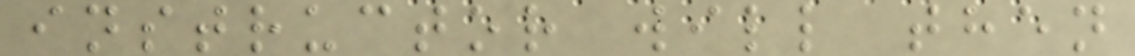instructor will then
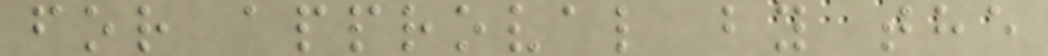for approval by the
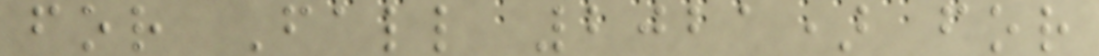for Fall 2021) for
